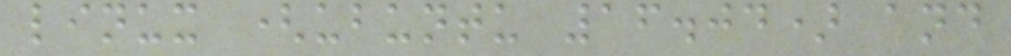linux (ubuntu 16.04) and
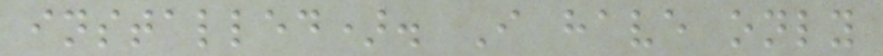installed). I have only
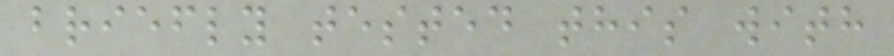briefly tested this with
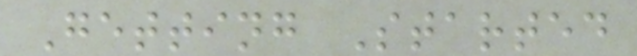Getting Started
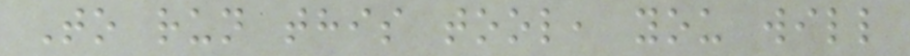To run this tool, you will
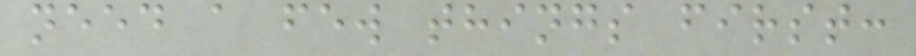need a few things first:
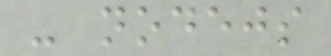- nodejs
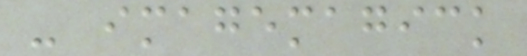- imagemagick
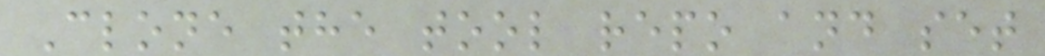Clone the tool repo and set
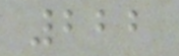222
